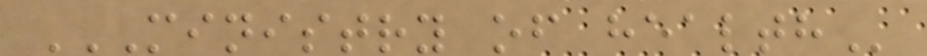MINISTRY OF HEALTH
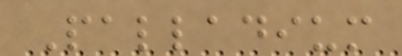Palladium
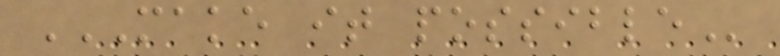MAKE IT POSSIBLE
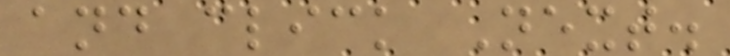and click Next.
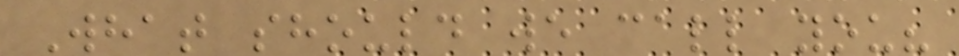What should we call you?
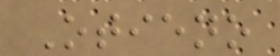Otieno
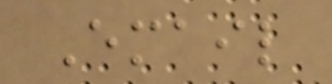Email
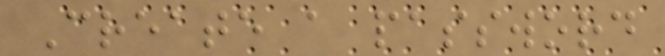Create a password
